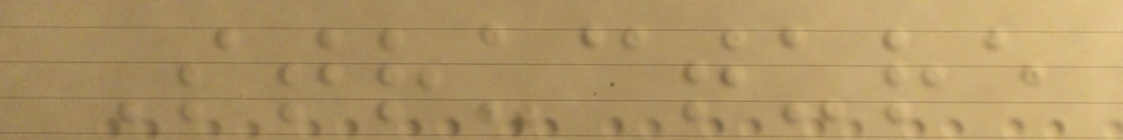Structure
